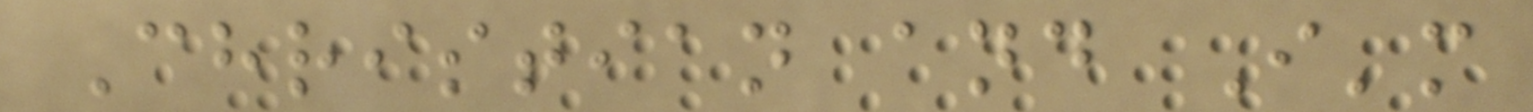Christian and I'm
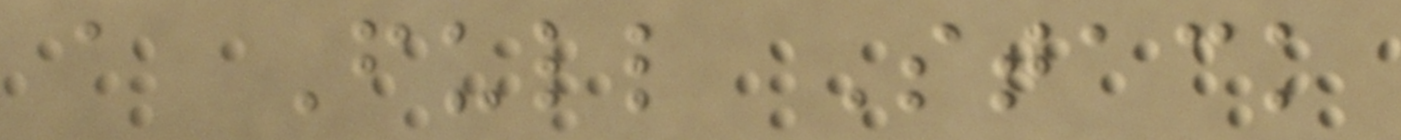a Full Stack
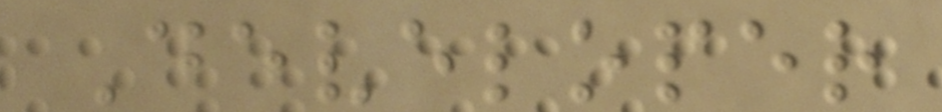Developer
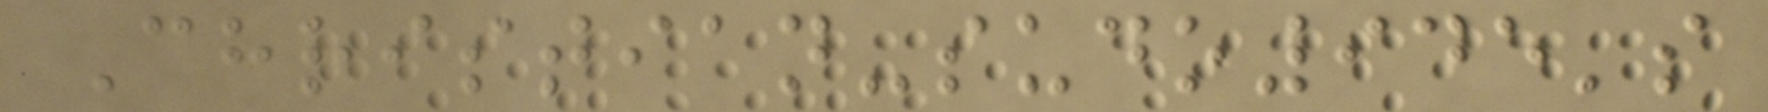Christian-sudo945's
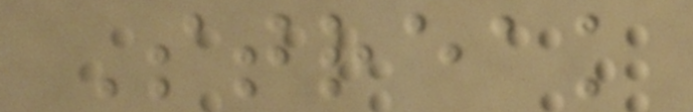Streak
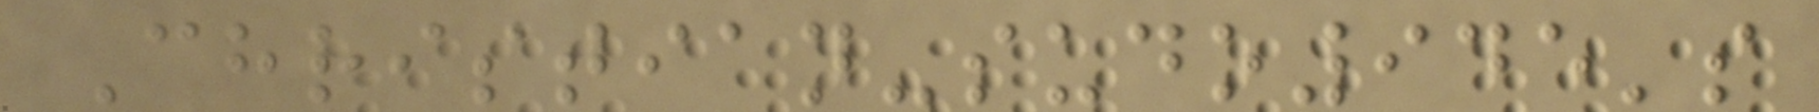Christian-sudo945's
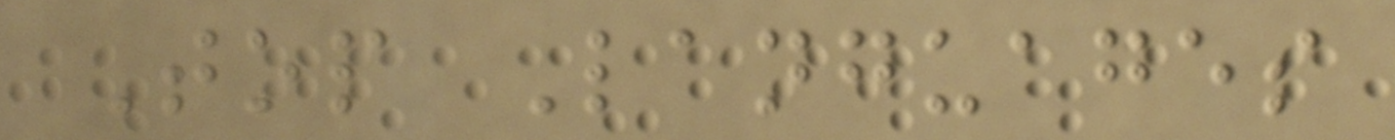Top Languages
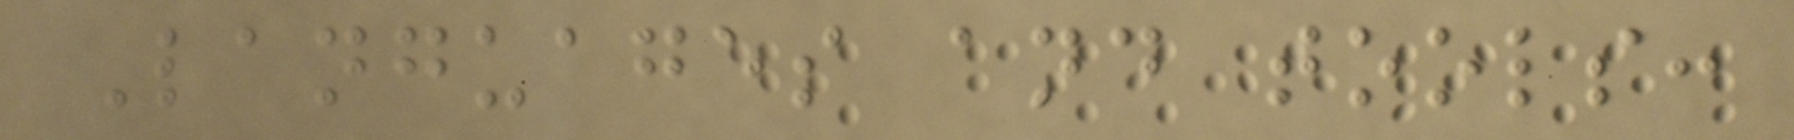Languages and tools:
